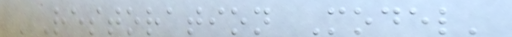'Restoration Model'
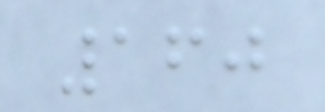160
